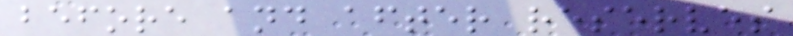before and after reserves
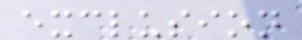exclusion
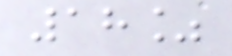18%
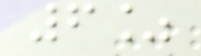6%
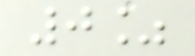0%
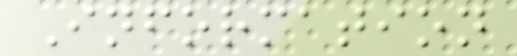Information
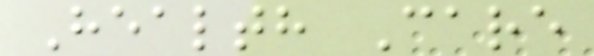Health Care
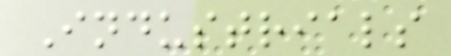Industrials
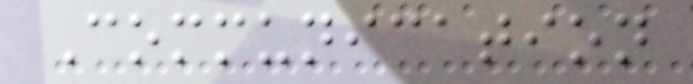Communication
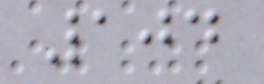104
